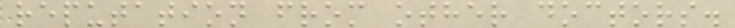reputation from other doctors.
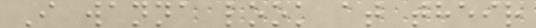I wanna look at their
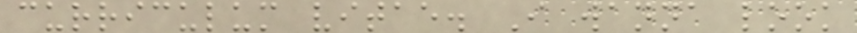curriculum vitae. I wanna look
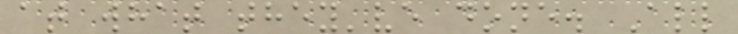at what they've done. All
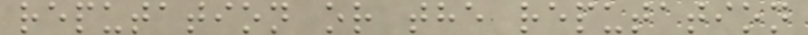reputation or the reputation
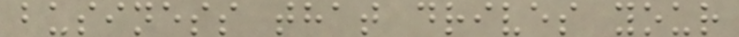business that drives your
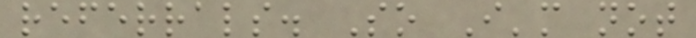referrals. So I'm not
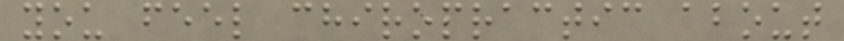you feel chiropractic about
